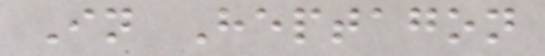In Heptagon
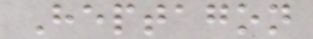Heptagon
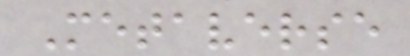Metaverse
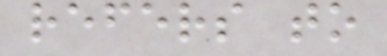refers to
